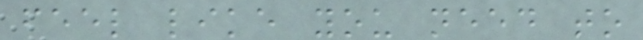feel like you need to
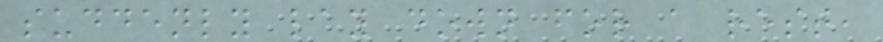suddenly lay down for a rest,
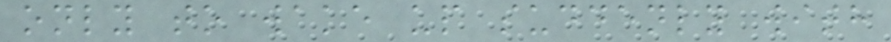only to wake up suddenly with
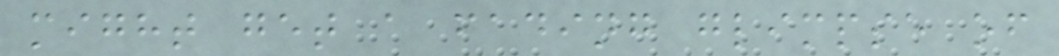might get a fading glimpse of
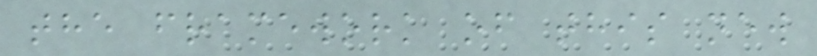the framework of this new
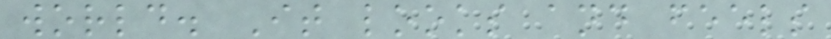world. It looks and feels
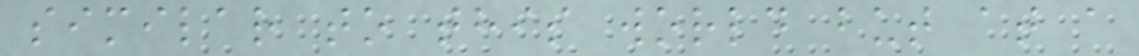similar to this world but at a
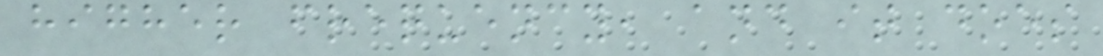higher frequency, and it does
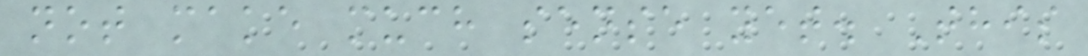not make much sense yet. This
